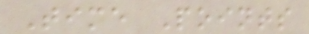Time Points
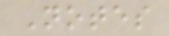Notes
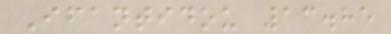Ifantidou 13.85
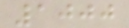1000
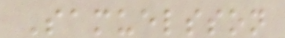Samuelsson
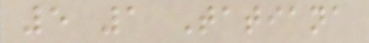5 1 Tatiana
